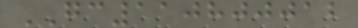GC110800012
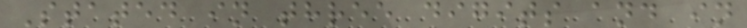Stated in three digits and in
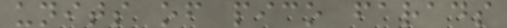units of pico farads
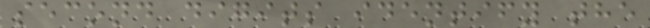second digits identify the
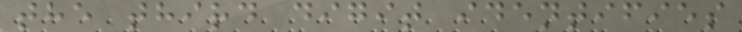the third digit identifies
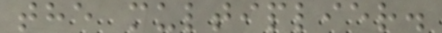the multiplier.
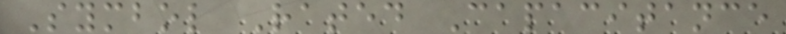Symbol Rated Capacitance
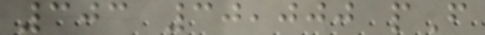303 30,000 pF
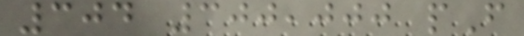304 300,000 pF
